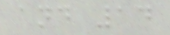and 14
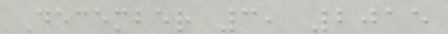December 3, 2015
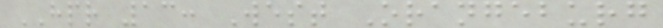HPR 13: West Orangeburg
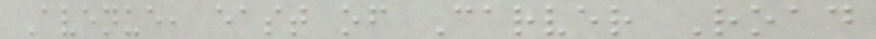Avenue, east of Carver Road
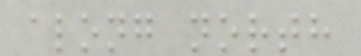along north
